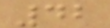42
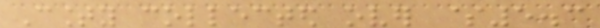County collected over $5.3
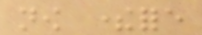now therefore
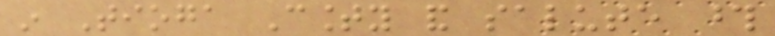in Tioga County and salute those
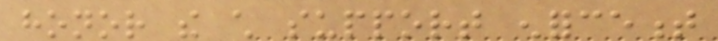honor the child support enforcement
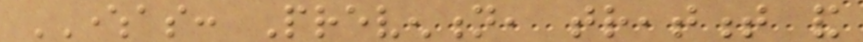WHEREAS: Prevention, treatment and
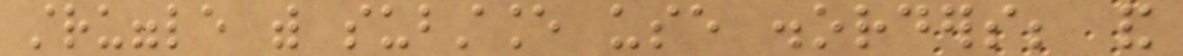struggle with substance use disorders; and
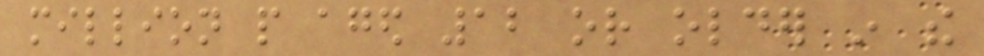million people aged 12 or older in the
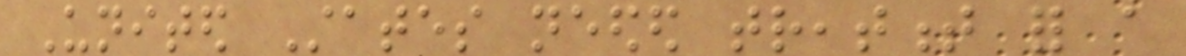United States needed treatment for a
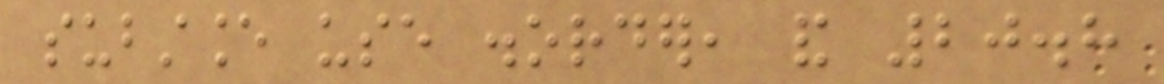substance use disorder, and 20.8
